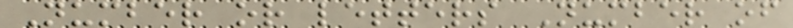Number or letters Number of
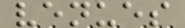venues
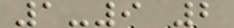1-9 2
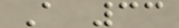A 33
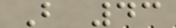B 43
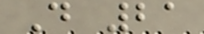D 21
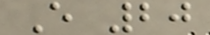E 20
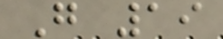G 19
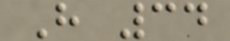H 34
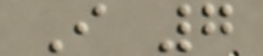I 7
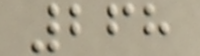268
